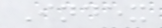Index
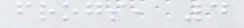frogs, 4
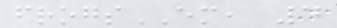frogsEM, 4
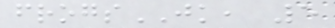frogsJK, 5
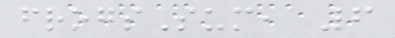frogsSum, 6
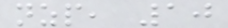nzp, 10
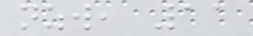nzw, 11
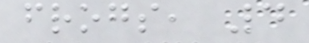frogs, 4
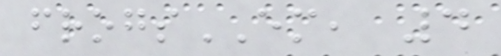frogsEM, 4
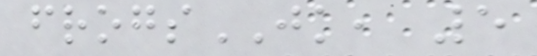frogsJK, 5
